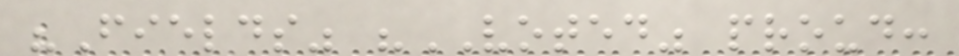"Fields" "VOTED" proud:
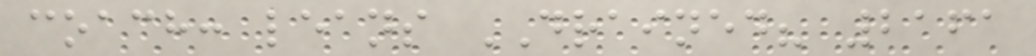coach: leans DRAINED? 2161
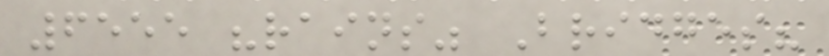6555 "rains" Bridges?
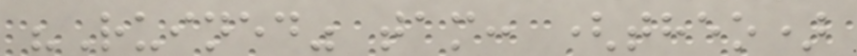"Ruined" tam: (theo)
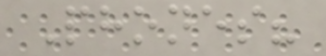Phones?
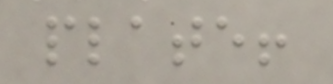plate!
